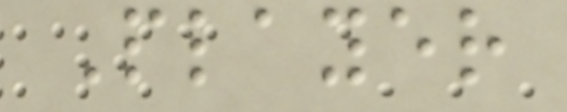Player
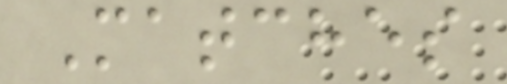Matches
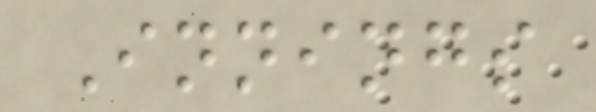Innings
